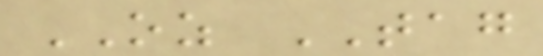OZ TAG
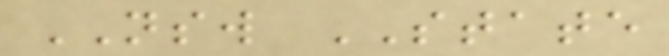NSW STATE
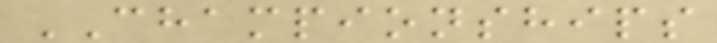CHAMPIONSHIPS
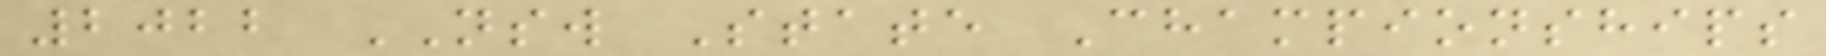2022 NSW State Championships
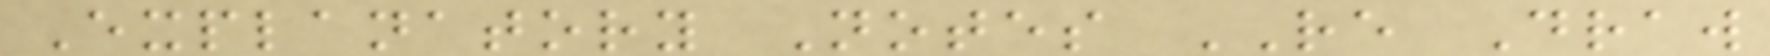Explanatory Notes RE Draw
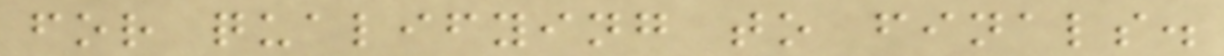for qualifying to finals.
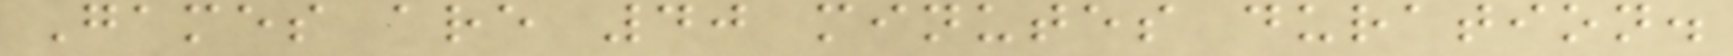Games are 40 minutes duration.
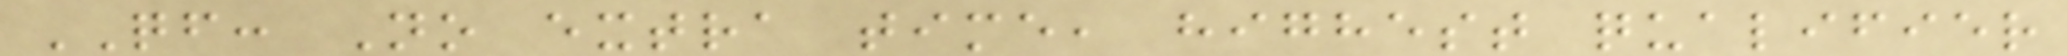QF: No extra time, highest qualifier
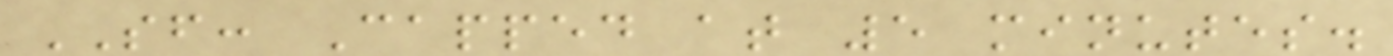SF: Capped at 5 minutes.
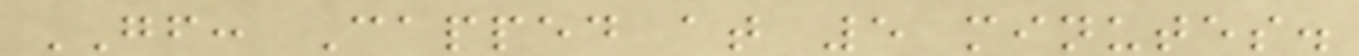GF: Capped at 5 minutes.
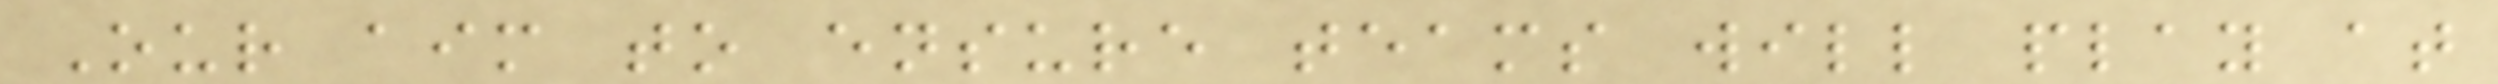Our aim to ensure teams will play at
